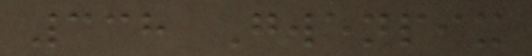338 Gwenpix
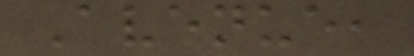Avenue,
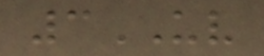3UV
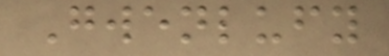Gwenlufy
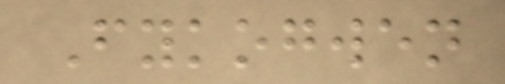Fykogwen
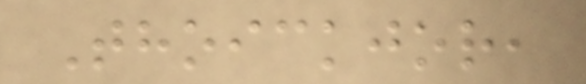Thoickjor,
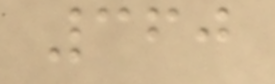360
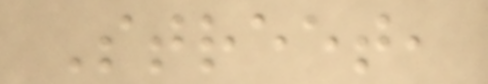Street,
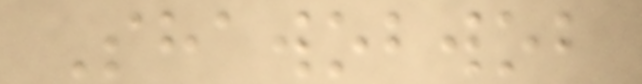Shawobwob
